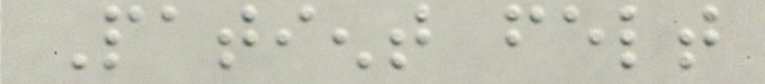Patient felt
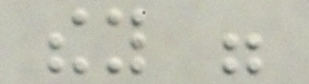they were
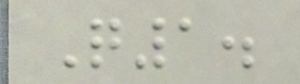Q1.
